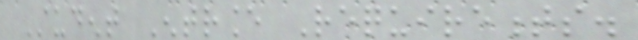Student Entrance Requirements.
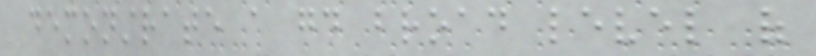demonstrate a good broad level of
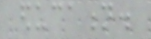education.
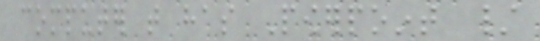computer that has Powerpoint /
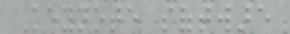Keynote software
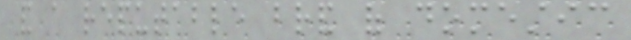and a reputable brand of domestic
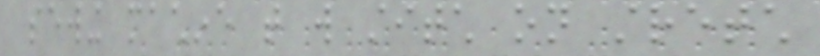sewing machine that will stitch on stretch
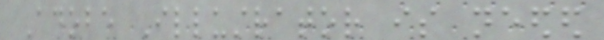Adobe Illustrator is needed
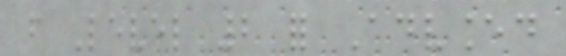from Level 2 for Advanced
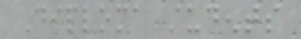Diploma students
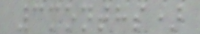3months)
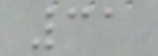31
